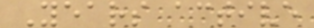Years active
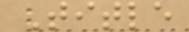Title
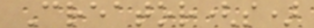Creator(s)
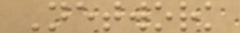Network
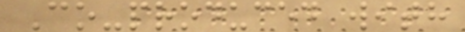Co-produced with
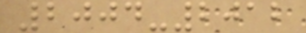2004-2012
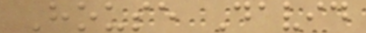House David
